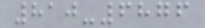810-6876
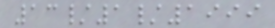13/1/1999
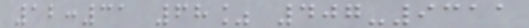12:31 68% 407-9311
